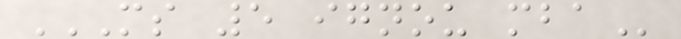MS 5 IGNOU MBA
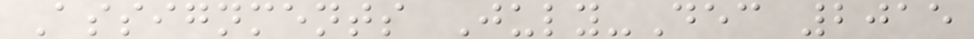Assignments July-Dec 2015
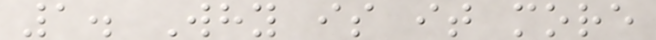1. Why is it more
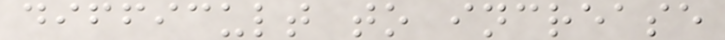difficult to increase
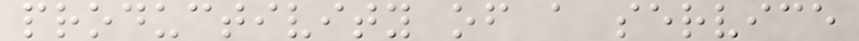productivity of a service
